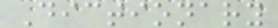Dictionary
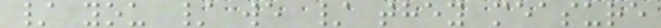/ you / we / they measure
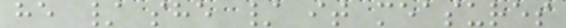he / she / it measures
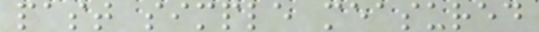past simple measured
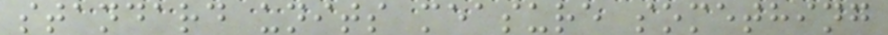standard units measure something
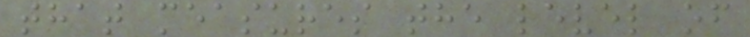that measures the level of
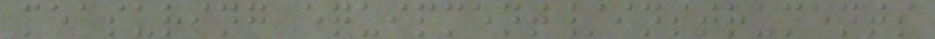measuring equipment/instruments
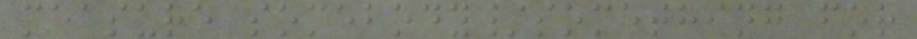measure somebody/something for
